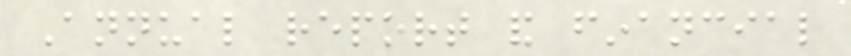Annual report and financial
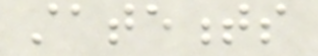statements
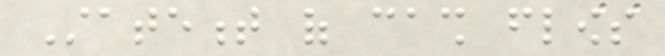Statement of cash flows
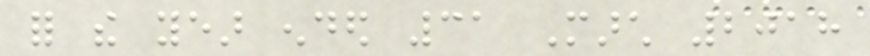for the year ended 31 March 2018
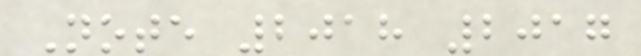Note 2018 2017
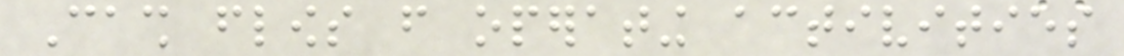Cash flows from operating activities
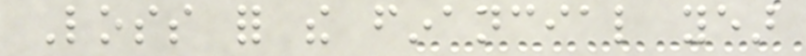Loss for the financial year
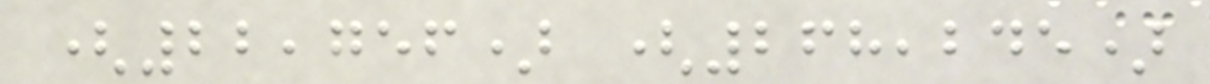(22,756) (268,245)
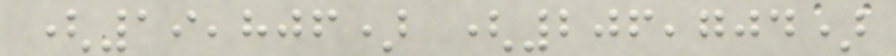(19,806) (206,704)
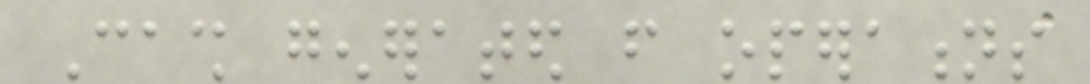Cash generated from operations
